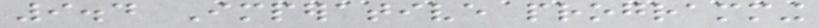9.4 Imperative programming
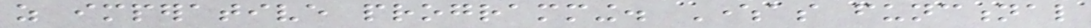as imperative programming. Whereas functional
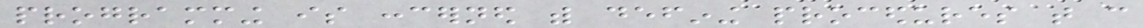programming is concerned with defining procedures that can
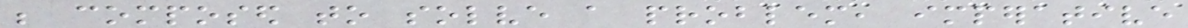be composed to solve a problem, imperative
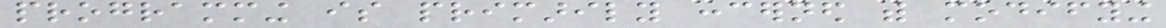programming is primarily concerned with modifying
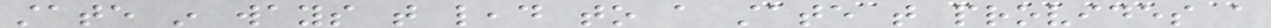state in ways that lead to a state that provides a
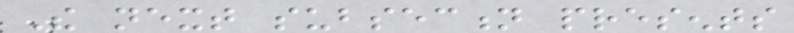The next subsection presents
